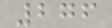276
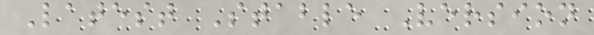Latest Stable Version
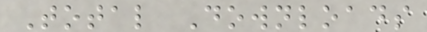Total Downloads
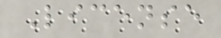License
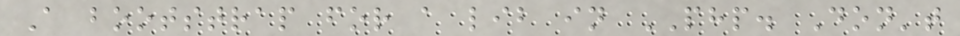A bootstrap for a lib in PHP. Don't
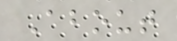About
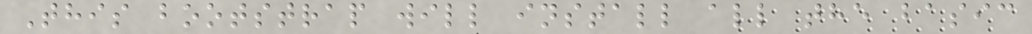This bootstrap will install all the basic
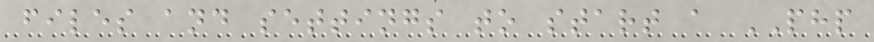files and settings to start a PHP
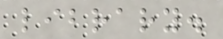library.
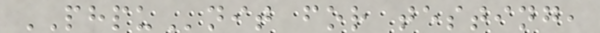PHPUnit for testing,
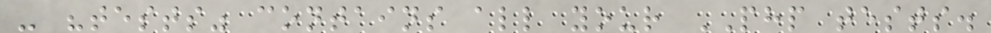- "tests" contains all your PHP tests.
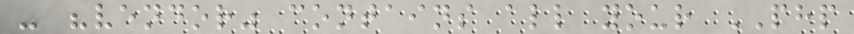- "vendor" contains all your PHP
